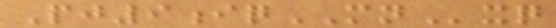Pj9iqMNxq
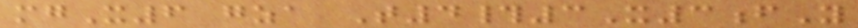mgX6 gza T4#3X3fY
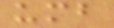umb
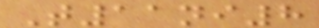T11ni8
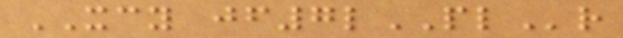XCY jf7lPLr
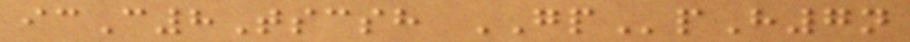icC8Tscsh GPpH7n
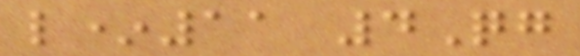l*11 4Qg
